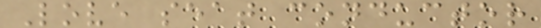Love seat conductor
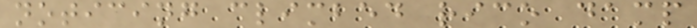noticing climbed rico damp
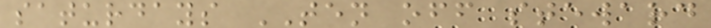saturdays TEN off steward
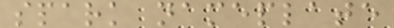spark nameplate
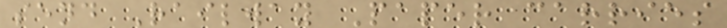send Railway Paper carries
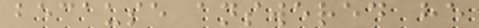because answered he
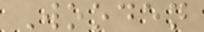Wooden
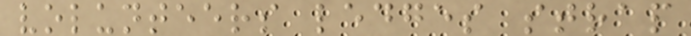volunteers ledges strap
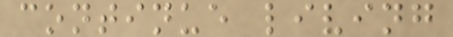continue living
